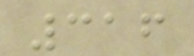316
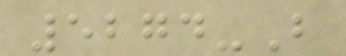5274-B
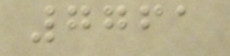7761
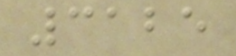3125
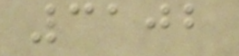3102
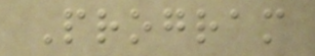Program
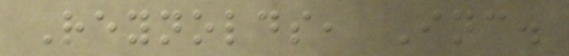Reynolds, Inc.
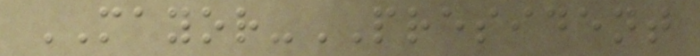MAYOR-PRESIDENT
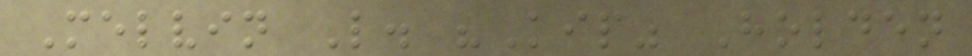Melvin L. "Kip" Holden
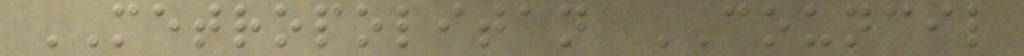METROPOLITAN COUNCIL
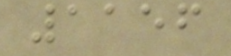1156
